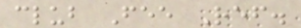club Fee Ref.
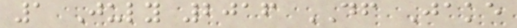1 July 2016 DF Jake
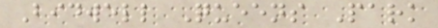Bidwell Queens Park
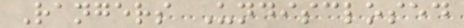Rangers Undisclosed
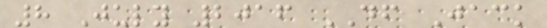8 July 2016 DF Jack
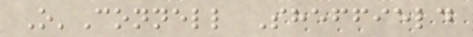O'Connell Sheffield
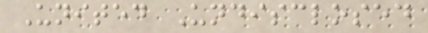United Undisclosed
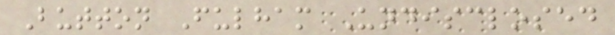Button Fulham Undisclosed
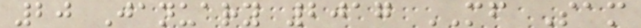20 January 2017 MF Sam
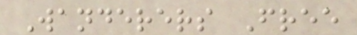Wanderers Free
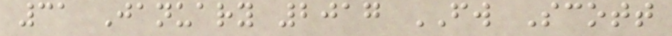31 January 2017 FW Scott
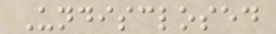Undisclosed
